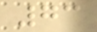73
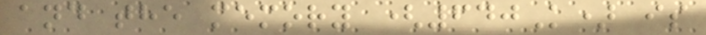and the memory (640K) is
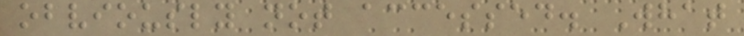obviously not accessed. What
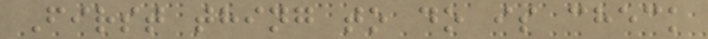First thing to do is check
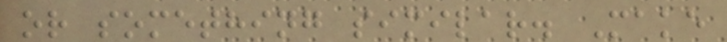or something similar. Make
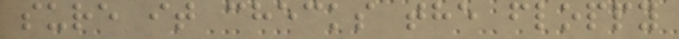sure it checks the floppy
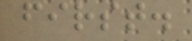first.
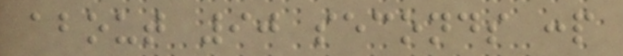about 90 seconds :p
